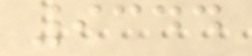9344
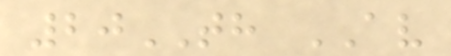20TH AV
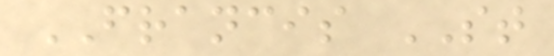FRANCIS ST
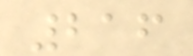216
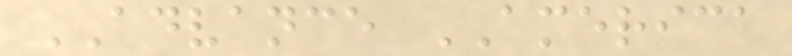ADVANCE AMERICA
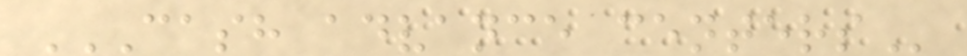CASH ADVANCE CENTERS
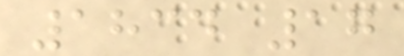1834 17
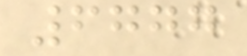6777
